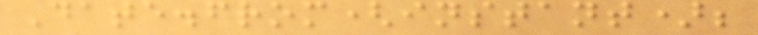Date.from(instant);
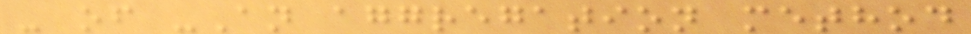- of -An aggregation method
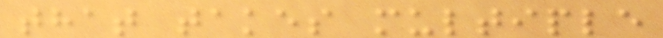that takes multiple
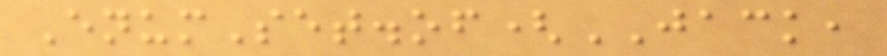EnumSet.of(JACK,
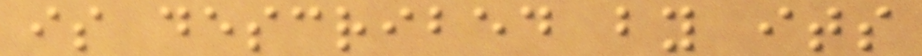is described by its
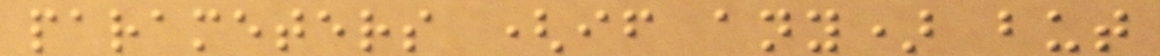parameters (if any) but
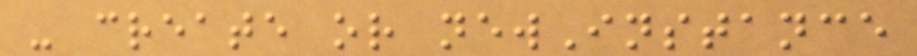- create or newInstance
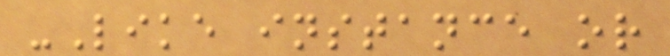-Like instance or
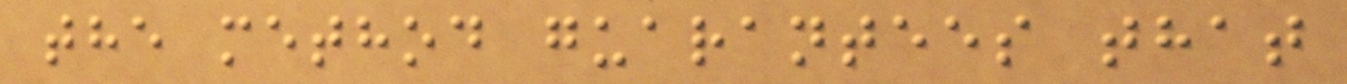the method guarantees that
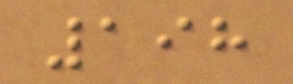198
